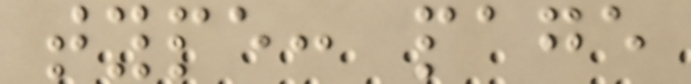type: page
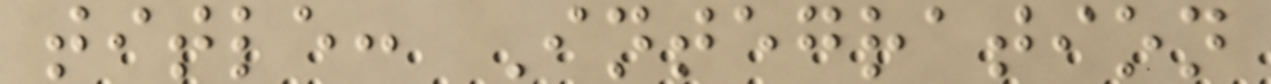title: Integration
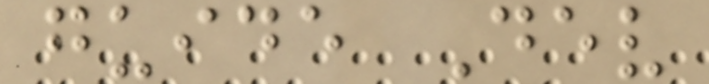guide Dev
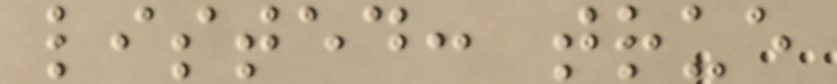listed: true
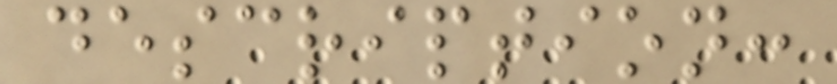description:
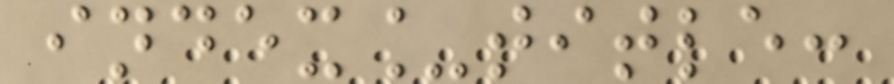index_title:
